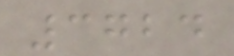3724
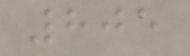805
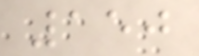150
